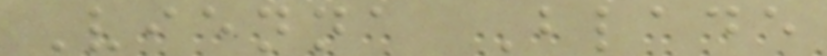Vienna Blade
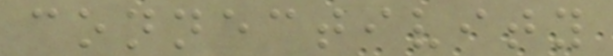connectivity
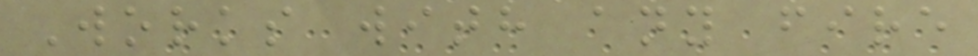Works with any fire
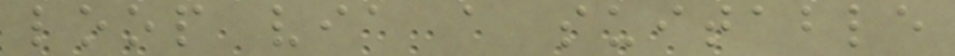loop via a suitable
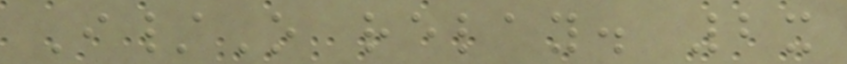I/O relay. 2x
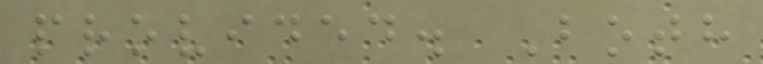provided. Both
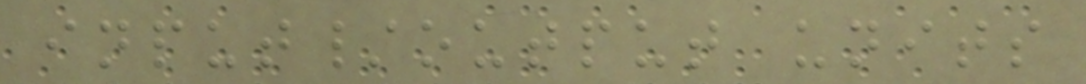input/output units
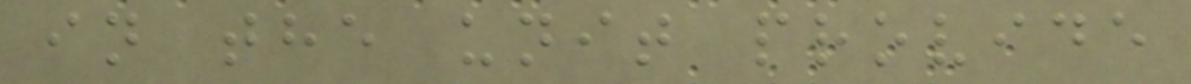in the unit provide
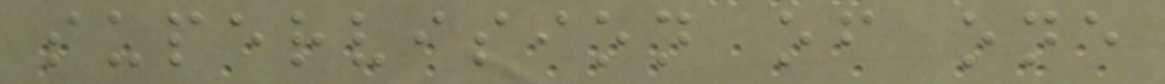supervision of one
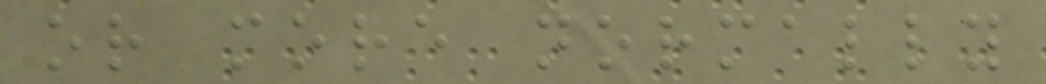or more normally
